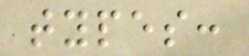types:
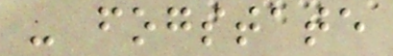- fogstate
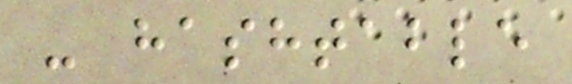- hashtable
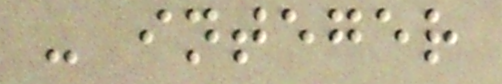- integer
